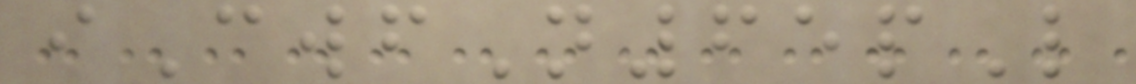iCwfN65pL
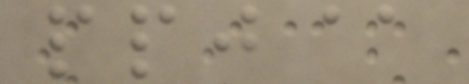ppj@
